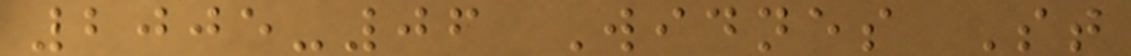2005-06 Widnes St
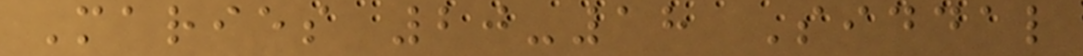Maries 20-18 Siddal
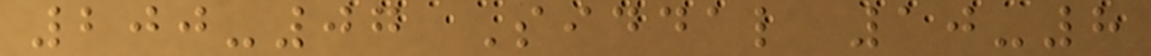200-07 Siddal 10-8
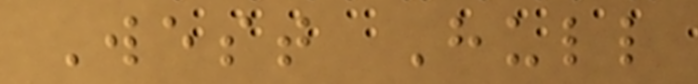West Hull
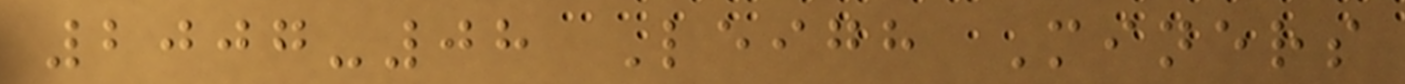2007-08 Leigh Miners
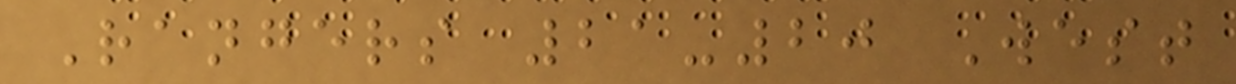Rangers 21-20 West
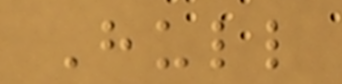Hull
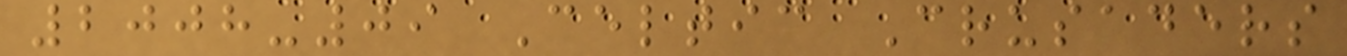2008-09 Celtic Crusaders
